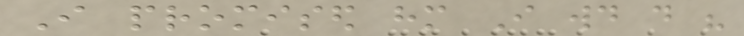I promised him I would do his
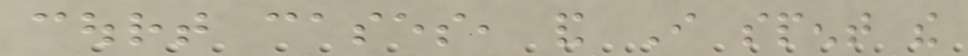court cases, and I spent the
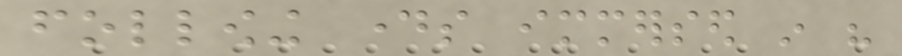following days immersed in his
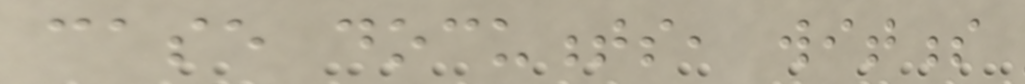case documents, witness
